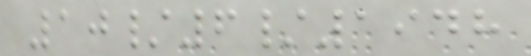10/6/1948
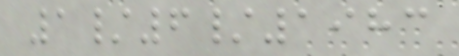1/6/1983
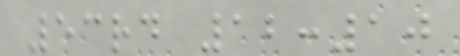53rd 12:10
